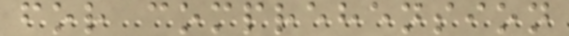for comprehension
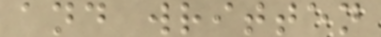and written
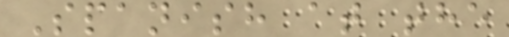Spanish at the
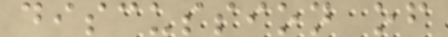discussion of
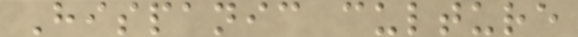Hispanic culture
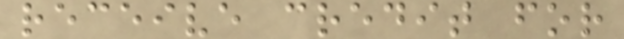receive credit for
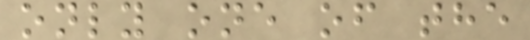only one of the
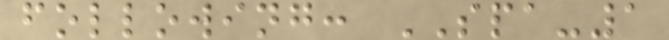following: SPA-1
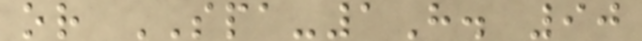or SPA-1H. 90
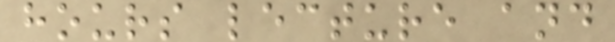hours lecture and
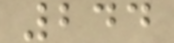244
